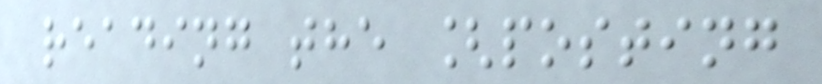reading the [posting
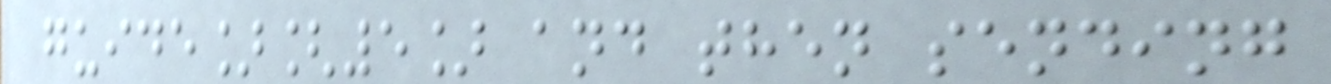guide][5] and then sending
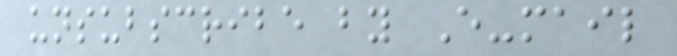unsubscribe by E-mail
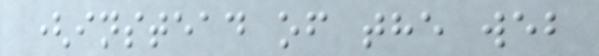(instead of the web
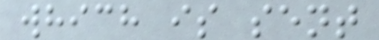which is sent
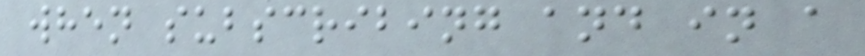when subscribing and in a
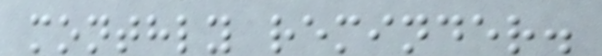monthly reminder.
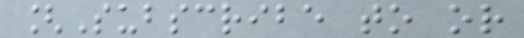[Subscribe to or
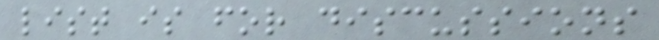list is for discussions
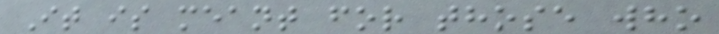It is meant for those who
